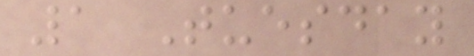1 Tuesday
